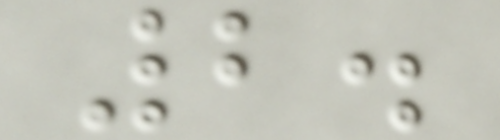2.
